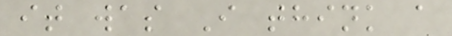it was I think a
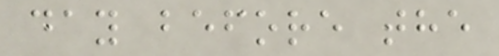day before the
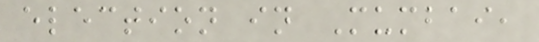election in Mumbai,
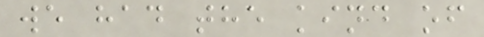we had the kind of
